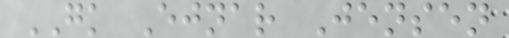GK Ejnar Jensen
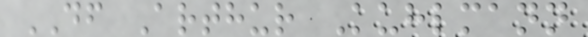DF Arthur Kuhlmann
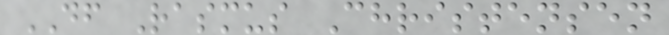DF Rasmus Christensen
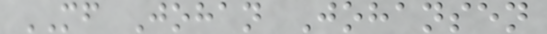MF Johan Johansen
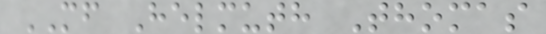MF Helmuth Thomas
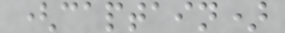(captain)
